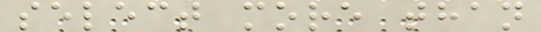select more than
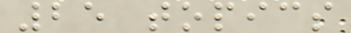25 topics
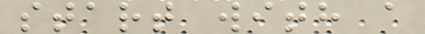start with a
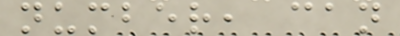number, can
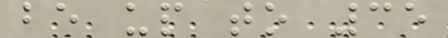be up to 35
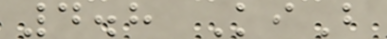4.8 KiB
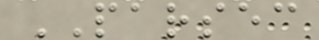PARSEC
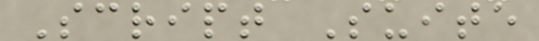Script Suite
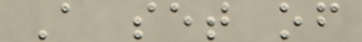A set of
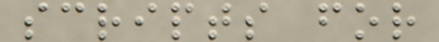scripts for
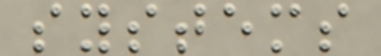systems
